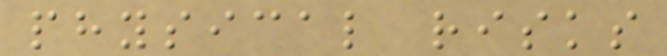physical risks
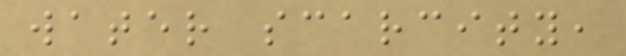water scarcity,
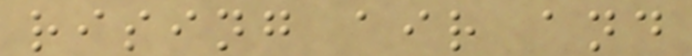rising air and
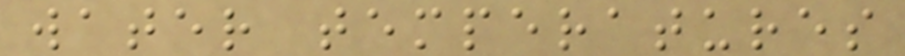water temperatures
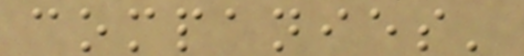companies'
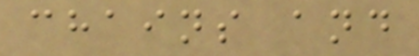chains and
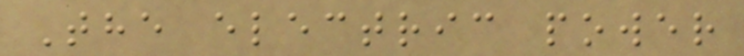The electric power
